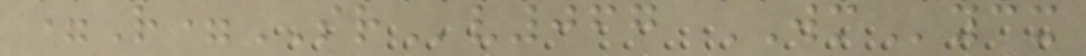=R=SRv067 WMycx
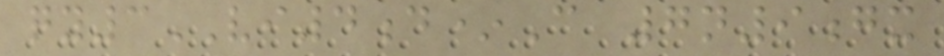qy3VI4d*C 7n9gx
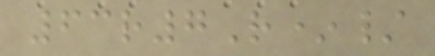63r7R*/
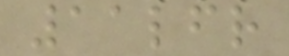11lfr
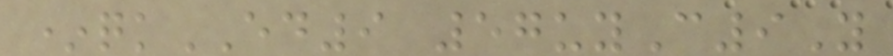*qkED9 57uyC9Y
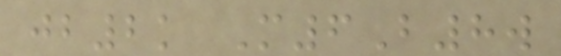jb2k M6B8w
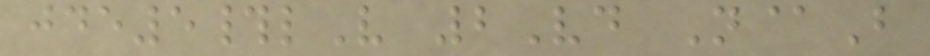jde5#lV 2Vd N@B
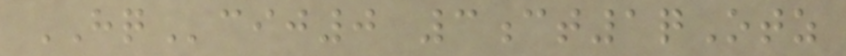HQcij0 3ct1qOtz
